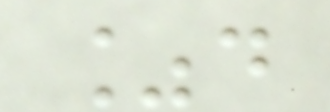%d
